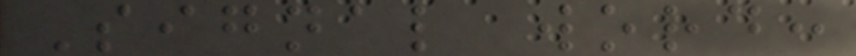Signal word:
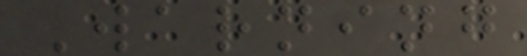Warning
